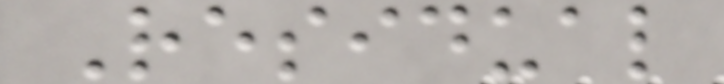Residual
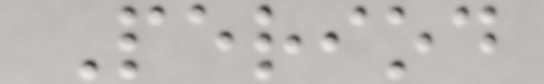Period
